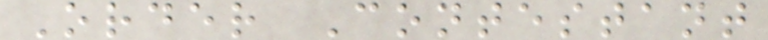Order Contestant
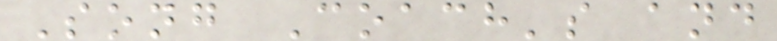Song Coach's and
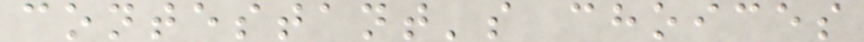contestant's choices
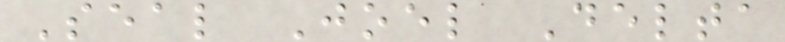Seal Joel Delta
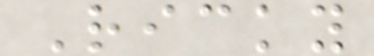Ricky
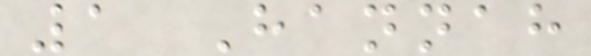1 Hannah
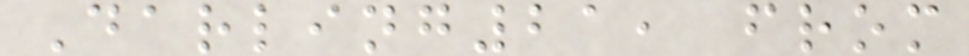Darling21, from
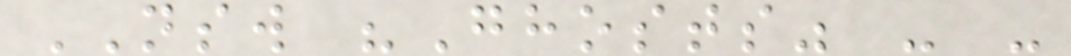NSW "Ghosts" - -
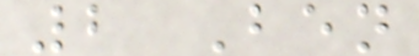2 Ben
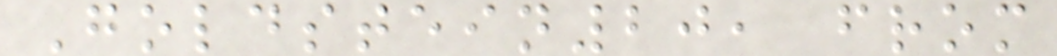Goldstein20, from
